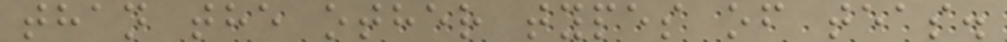than the other types of teas.
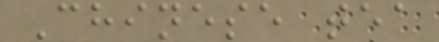Chinese tea
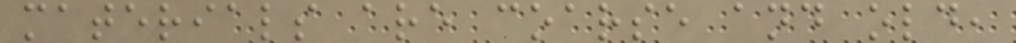materials are coarse and old,
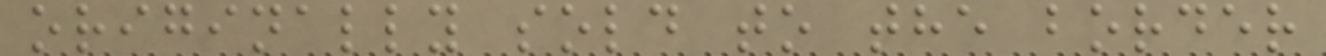originally sold to the border
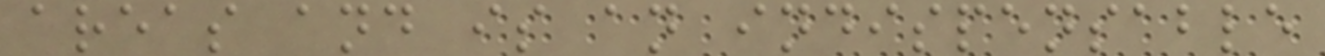areas and is an indispensable
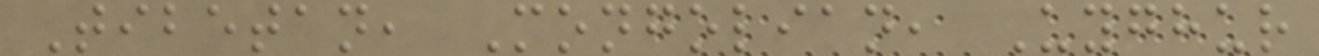Tibetan, Mongolian, Uyghur
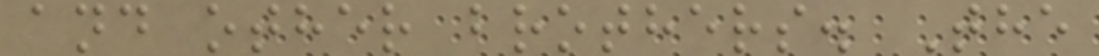and other brothers. The
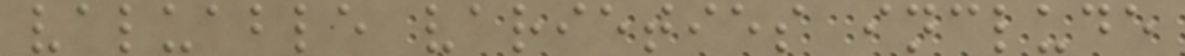valuable varieties include
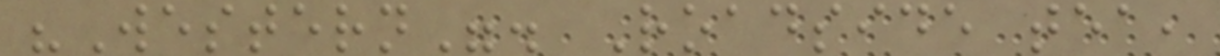"Western". Roadside tea,
